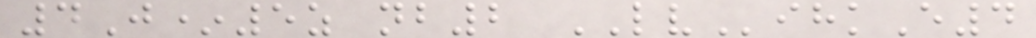4J*5z nb2 LVihkE4
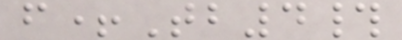f+Tb4#
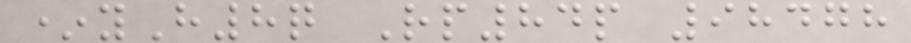*yH8q Rp84p 98478
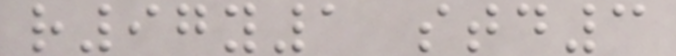r97y1 std3
